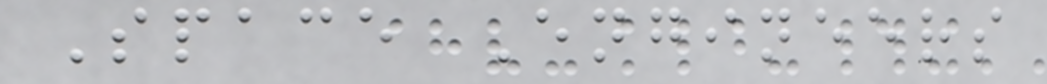Space Engineers
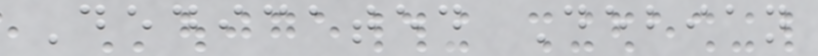Dedicated Debian
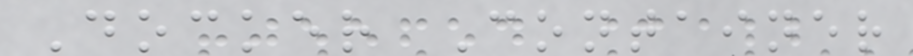Docker Container
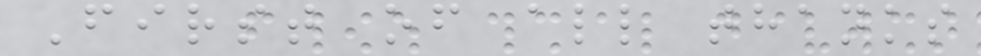First of all thanks
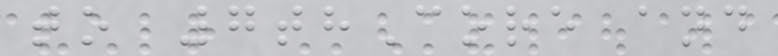to 7thCore and
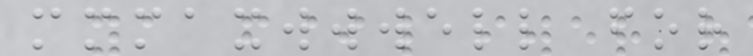mmmaxwwwell for
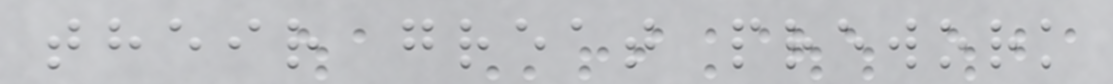their great prework
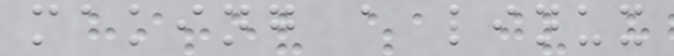making a linux
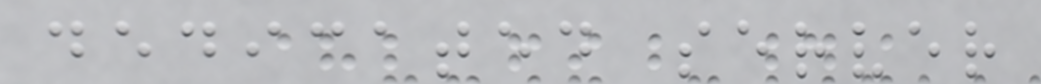dedicated server
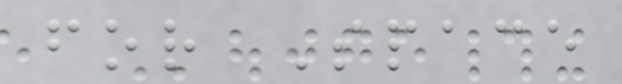for Space
